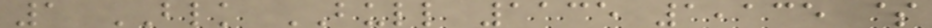1 BLK BULL 1135 1,135 $
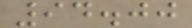94.00
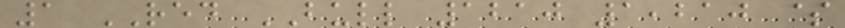1 RED BULL 1210 1,210 $
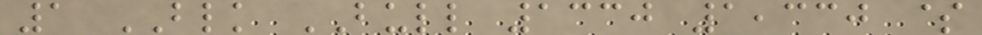1 BLK BULL 1330 1,330 $
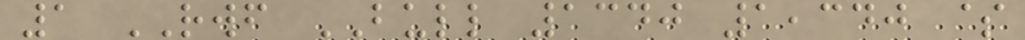1 RWF BULL 1340 1,340 $
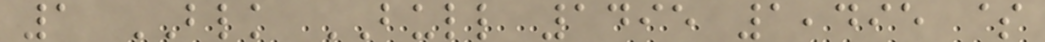1 BLK BULL 1495 1,495 $
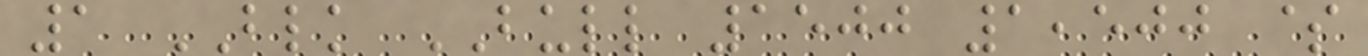1 BLK BULL 1500 1,500 $
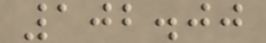102.00
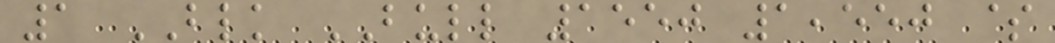1 BLK BULL 1550 1,550 $
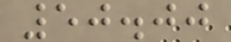50.00
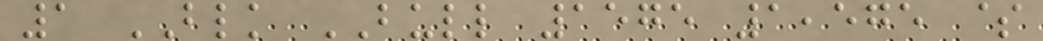1 BLK BULL 1575 1,575 $
